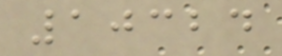10324
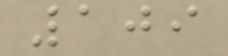109
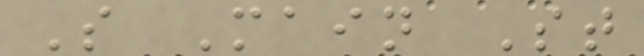S Main St
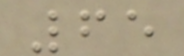65
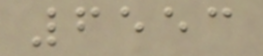6553
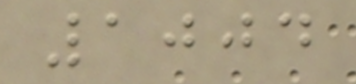1004
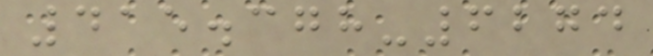415.378-6274
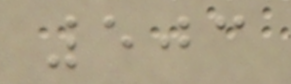503
